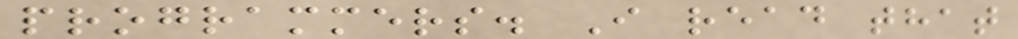programmers. I read that
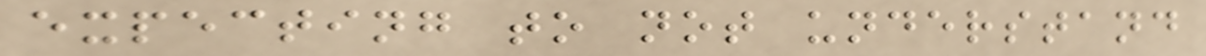expecting to not understand
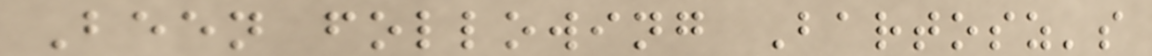Been following Bartosz's
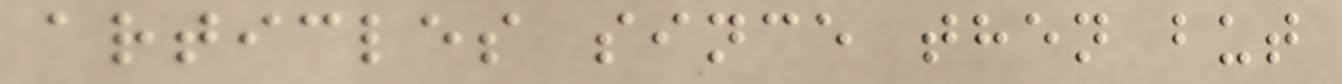articles since then but
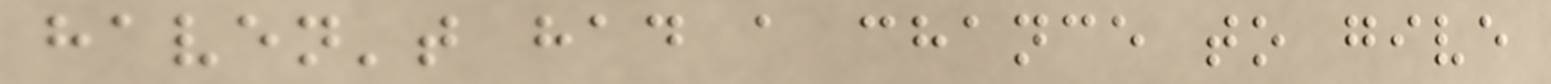haven't had a chance to give
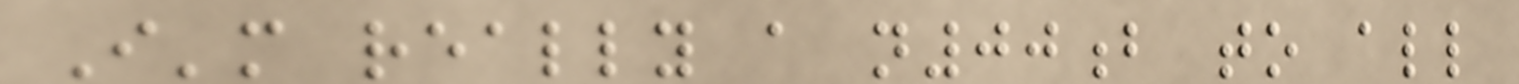I'm really a n00b to all
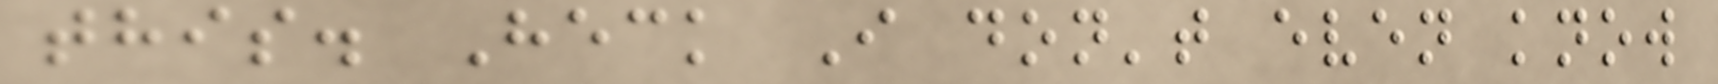this. Heck I don't even know
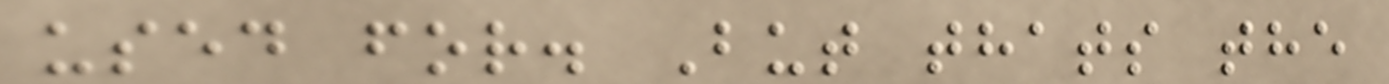used for. But thats the
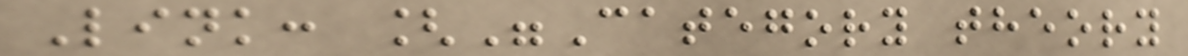Link: ["Category theory
